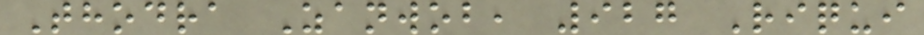Thodra Zanwob, 927 Riqui
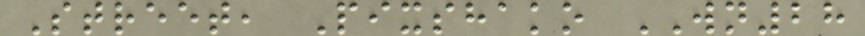Street, Pixshako WN28
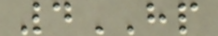4HP
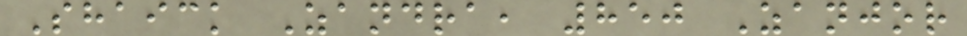Shaick Zandra, 850 Zanjor
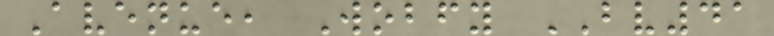Avenue, Wobfy BV41
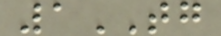1TG
